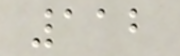112
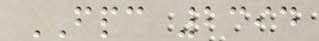FPC 2394
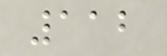112
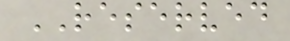RESERVED
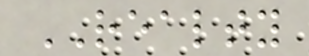REALTY
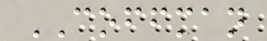COFFMAN
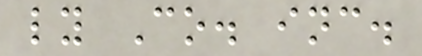ly Co. inc.
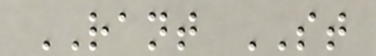RANT ST
